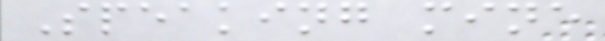Speaking mine
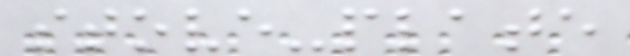stove-plate
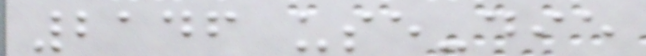2146 use-die
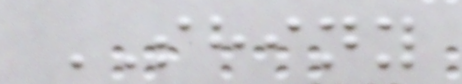SHINY
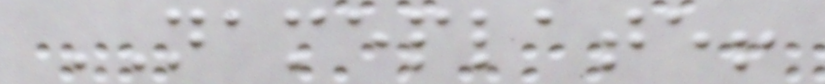NAMEPLATE!
